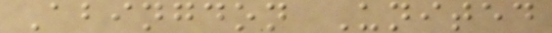Abingdon United
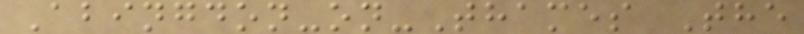Abingdon-on-Thames The
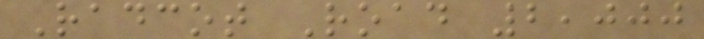Radcot Road 2,000
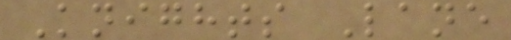Knights Lane
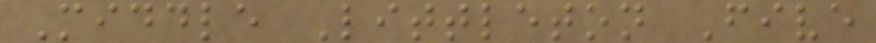Middle Littleton Five
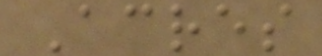Acres
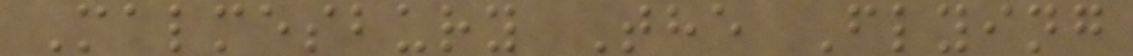Malmesbury The Flying
